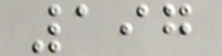197
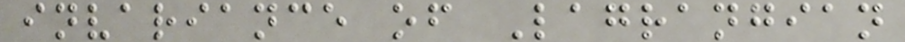invariance of Lagrangian
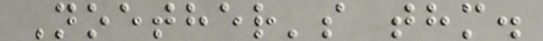Noether's thm.
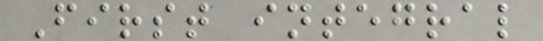First integral
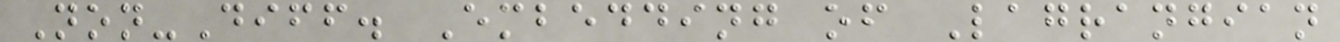Non-Diff. Embedding of Lagrangian
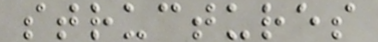structures
